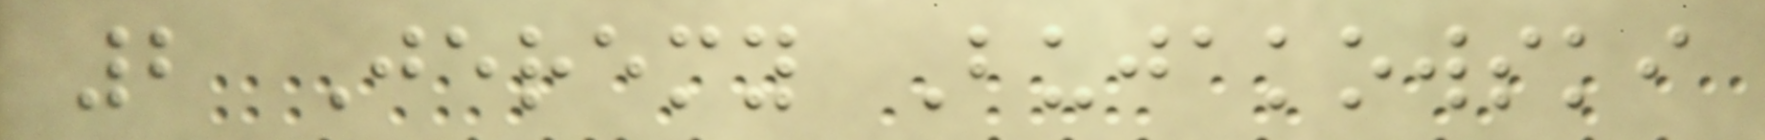2 Jeremy Bujakowski
